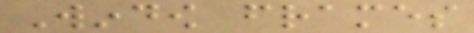Window frames
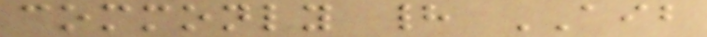commonly had AIB
